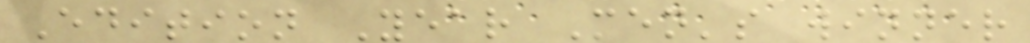Edition Year Men's winner
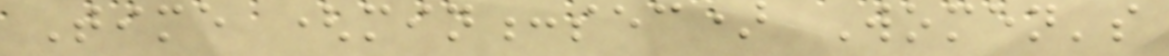Time (min:sec) Women's
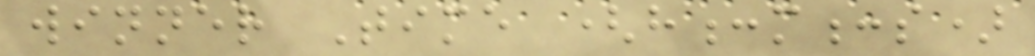winner Time (h:m:s)
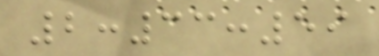2:33:59
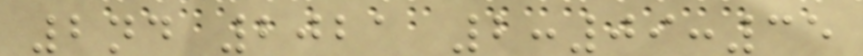2nd 2021 2:09:35
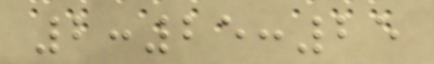2:25:25
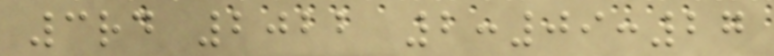3rd 2022 2:09:27
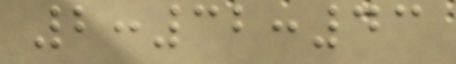2:32:43
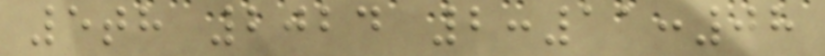5th 2024 2:11:08
